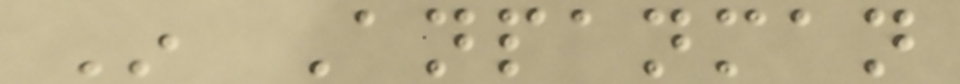In Anpanman
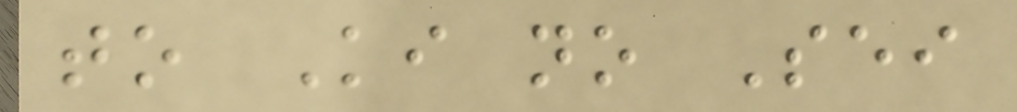to Ki no Sei
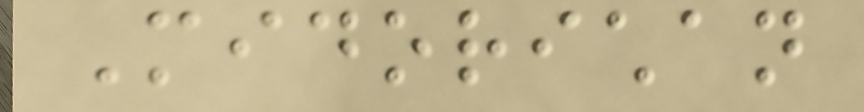Midorichan
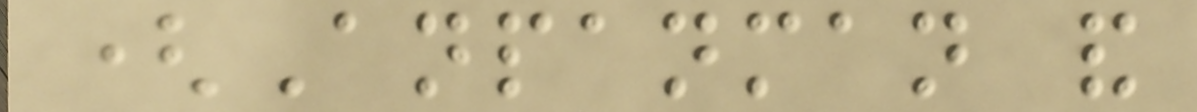(Anpanman and
